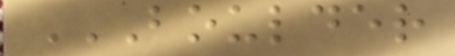BOULDER
